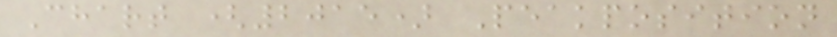Chart (2015) Peakposition
